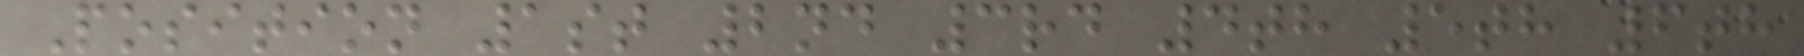Position 1st 2nd 3rd 4th 5th 6th
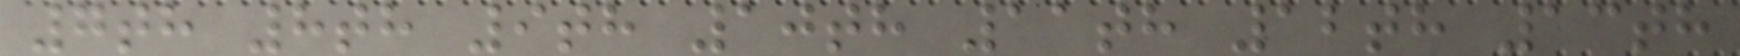7th 8th 9th 10th 11th 12th 13th
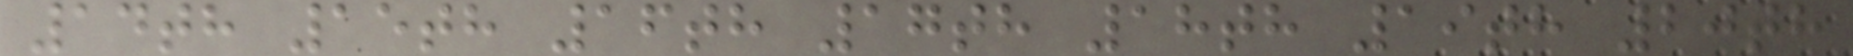14th 15th 16th 17th 18th 19th 20th
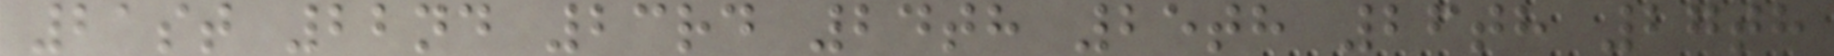21st 22nd 23rd 24th 25th 26th 27th
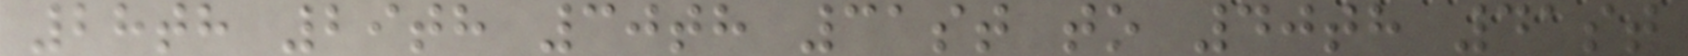28th 29th 30th 31st to 40th 41st
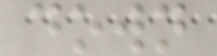down
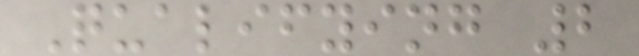Qualifying 2
